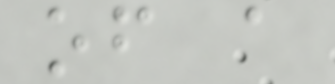of a
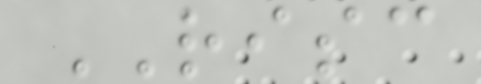RISC
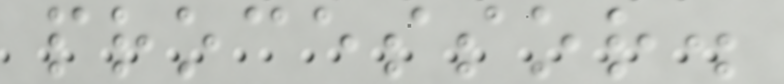processor.
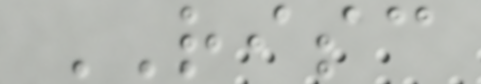RISC
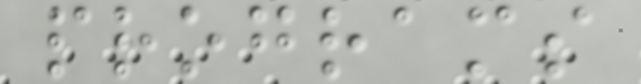programs
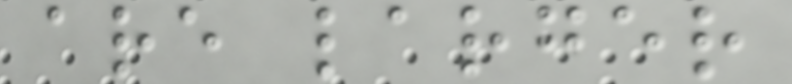are larger
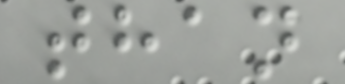than
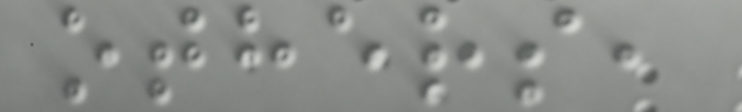others,
